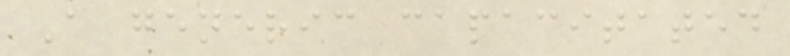A generic capacitated
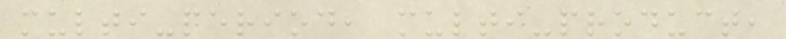multi-period, multi-product,
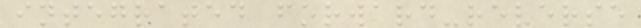integrated forward-reverse
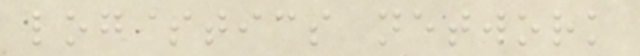logistics network
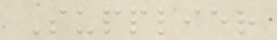Supplier
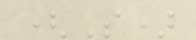(S)
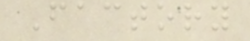Factory
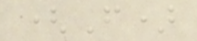(F)
